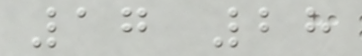17 28
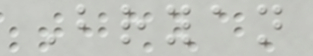Bryan
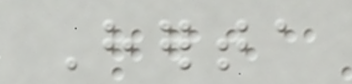Herta
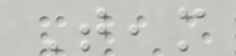Team
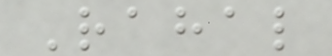Rahal
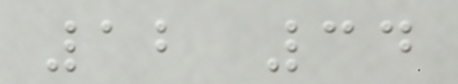12 34
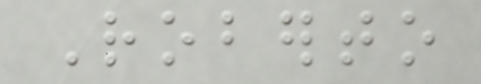Roberto
